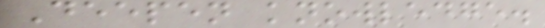Deepen knowledge.
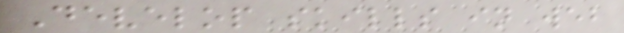Develop skills in web
